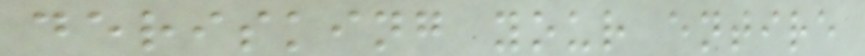derisking your entire
